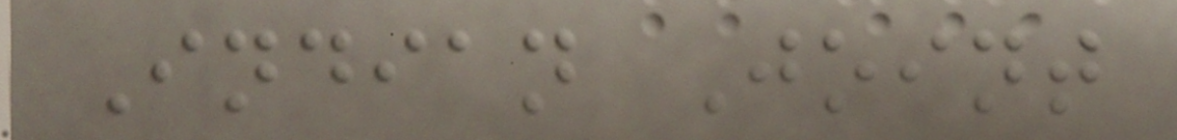Indian Joint
